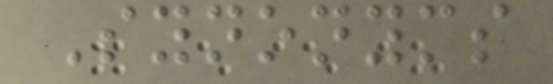Synonyms
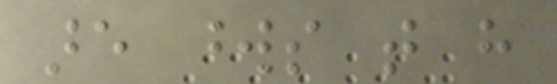are words that have
